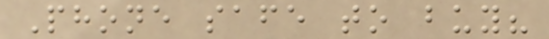Phone safe to buy?
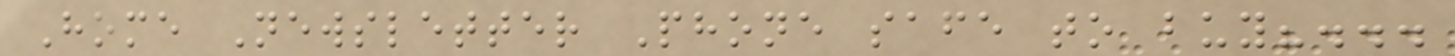Home Newsletter Phone safe to buy?...
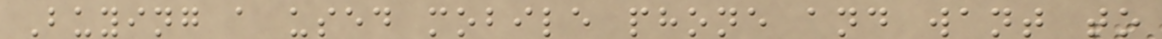Buying a used mobile phone and want to
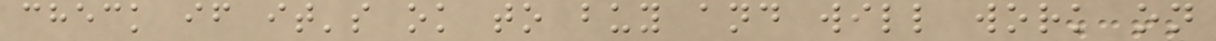check if it's ok to buy and will work on
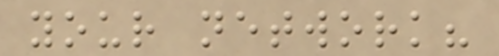your network?
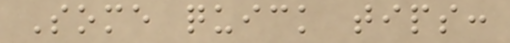Some quick tips:
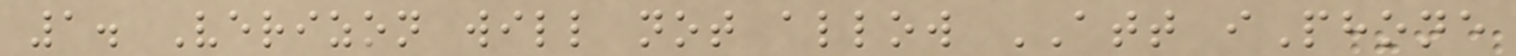1. Verizon will not allow ATT iPhone
